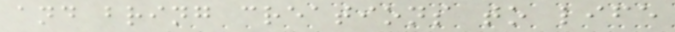and bring creations to life
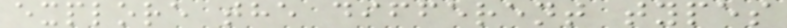explore the different types
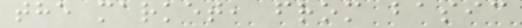the market, from basic
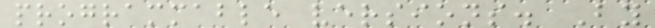programmable versions. By
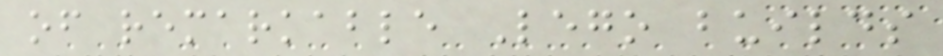of remarkable Lego builds
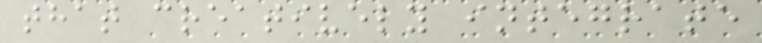that creatively integrate
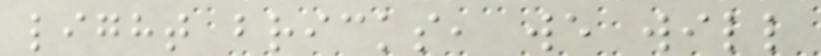light bricks, we will
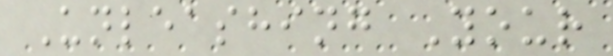Unleashing Your
